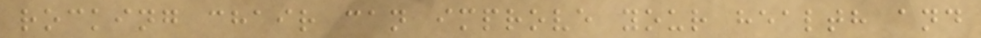rocking chair can improve your health and
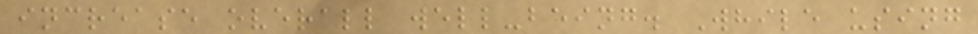increase overall well-being. While using
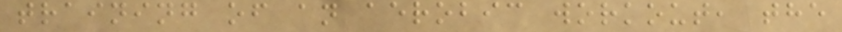training of an aerobic workout, the
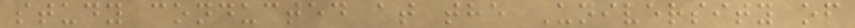study conducted at the University of
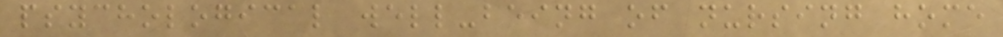psychological well-being of nursing home
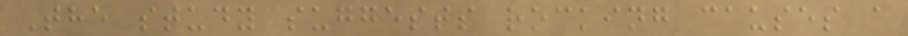The study suggests rocking causes a
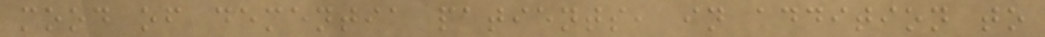mood of dementia patients, in addition to
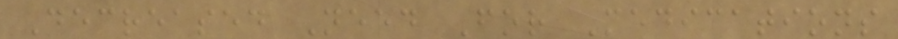Decreased Need For Medications
